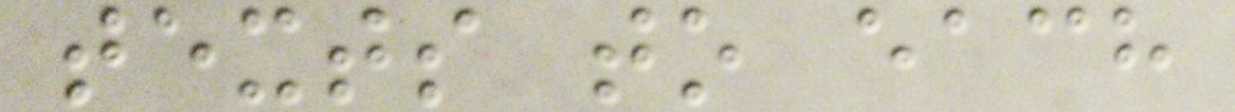texts to each
